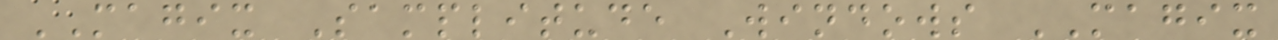MAGIX Samplitude Windows MAGIX
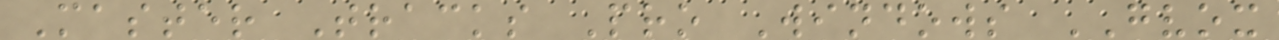Master Tracks Pro Windows GVOX
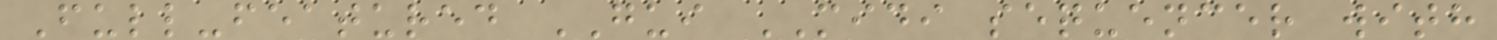Full-featured GUI MIDI sequencer with
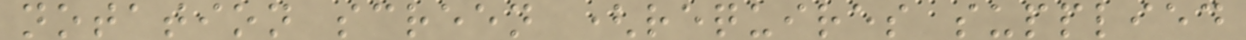notation screen (requires supplied
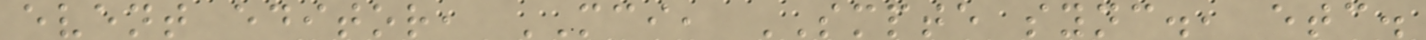event editor, MCI, SMPTE sync., etc.
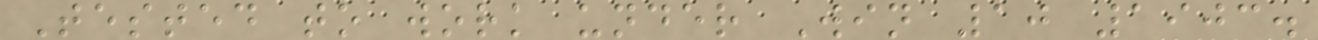Tested to work under Win 10 1903.
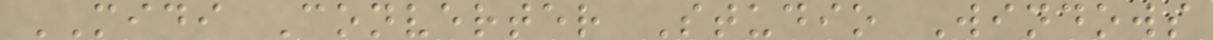MIDI Converter Studio Windows
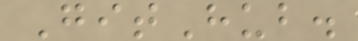GitHub.
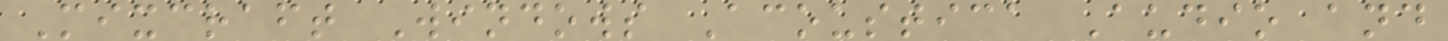Mixcraft Windows Acoustica Audio and
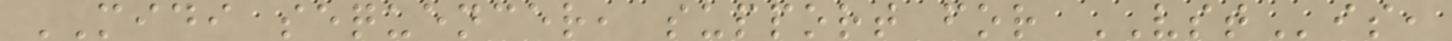MIDI sequencer, support for VSTis,
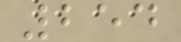254
